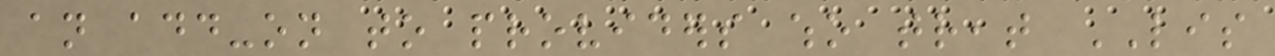an add-on to providers who treat LIS
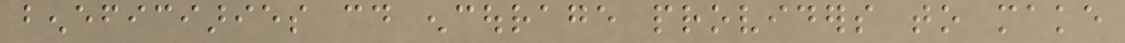beneficiaries could encourage providers to make
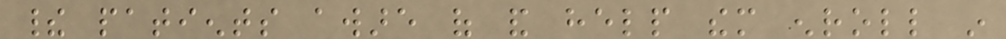their patients aware of and help them enroll in
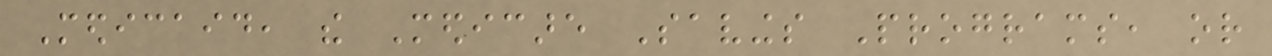Medicaid, the Medicare Savings Programs, or
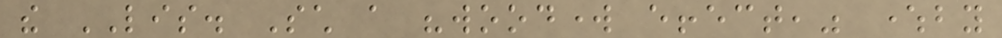the LIS. Such a "woodwork effect," whereby
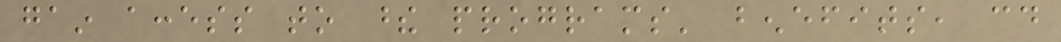gain access to these programs' benefits, could
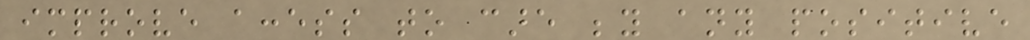improve access to care beyond any positive
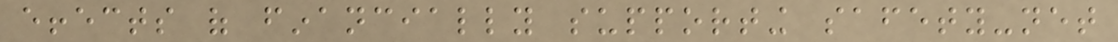effects of financially supporting safety-net
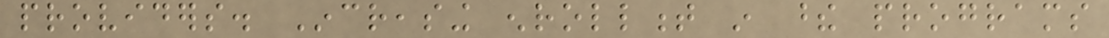providers. Increasing enrollment in these programs
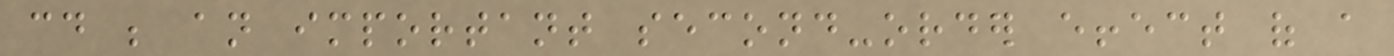could be an important second-order effect of a
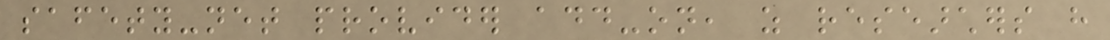safety-net provider add-on, as researchers have
